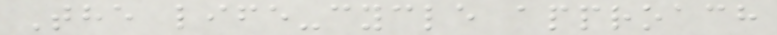The life-cycle approach
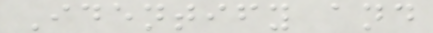Identify and
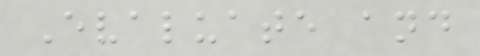Evaluate and
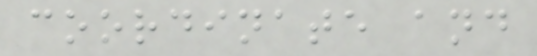coordinate and
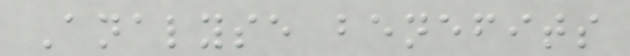Analyse benefits
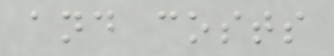and costs
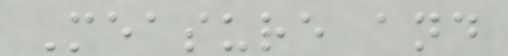Measure and
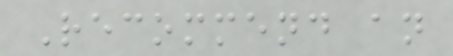Recommend an
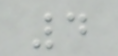4
